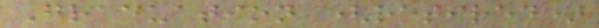Graduation (retired)
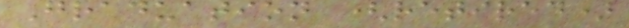Graduation (retired)
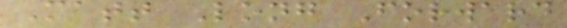Matt Long Forward
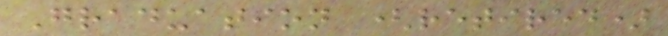Graduation (retired)
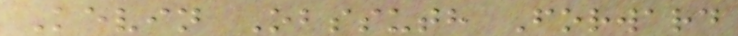Kevin Obssuth Forward
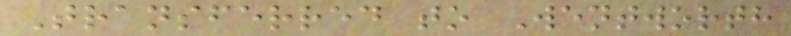Transferred to Wentworth
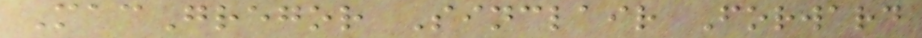MacGregor Sinclair Forward
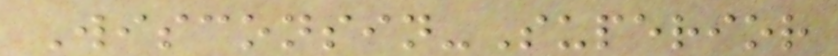Wisconsin-Superior
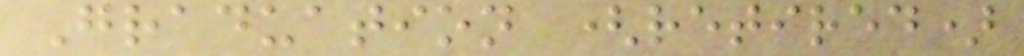Graduation (retired)
